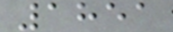1851
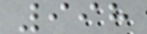998
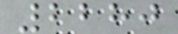2280
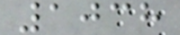1038
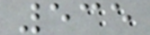535
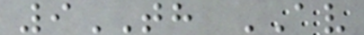9TH AV
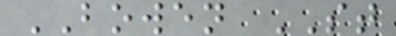BOWEN ST
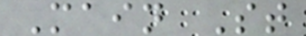Main St
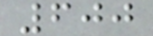600
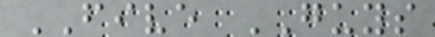FIVE GUYS
